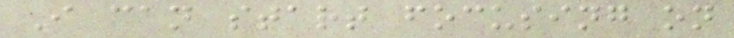I can start focusing on
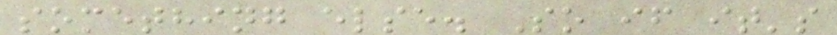something else. So if it's
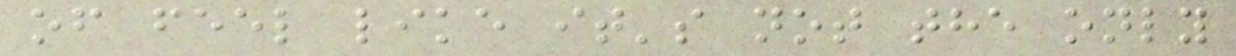of feel like it's not the only
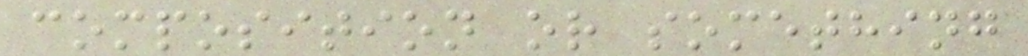composition or something
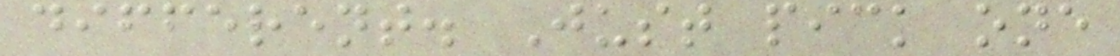different. Just pick one
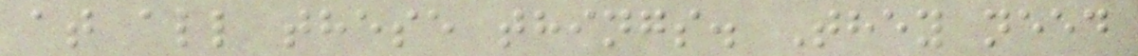at all these things. They need
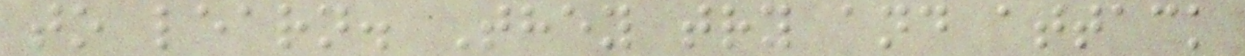to learn. They try and attack
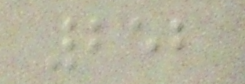252
